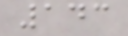143
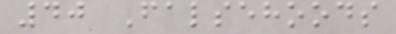40 Falsehoods
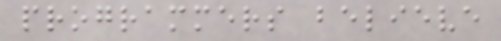programmers believe
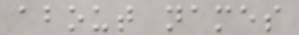about names
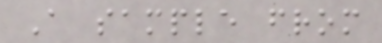A sample from
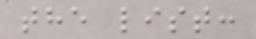the list:
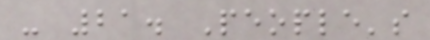- 21. People's
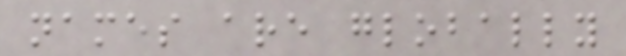names are globally
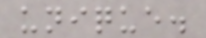unique.
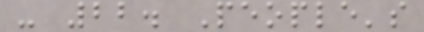- 22. People's
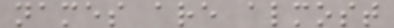names are almost
